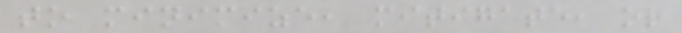to minimize, mitigate, or
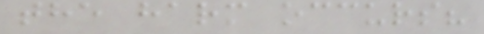the harm occurs?
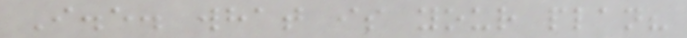I.e. what is your plan?
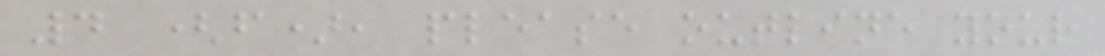4 (f), please outline your
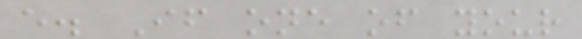e. If one of your
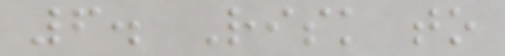6. Risk to
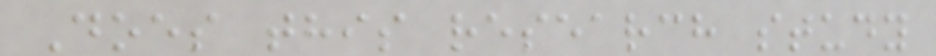Does this research study
